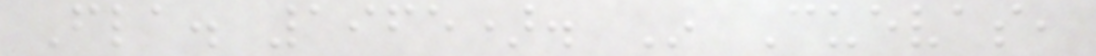Fla. 1965). In Cuevas,
